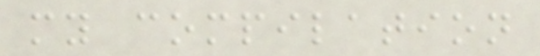my compilation
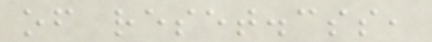of reset.css,
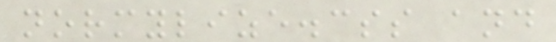normylize.css and
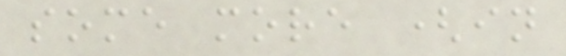some more (in
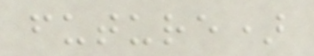future)
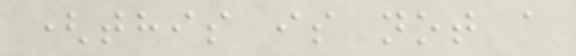(this is not a
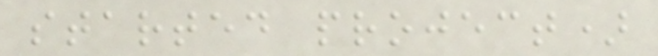started project)
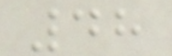48
